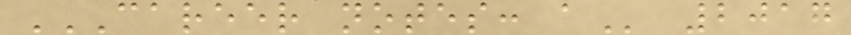CAREER NOTES: A 2017
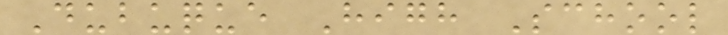Dubuque High School
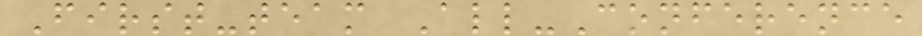First-team All-Conference
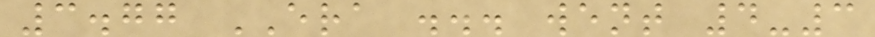3.77 ERA ... went 4-3
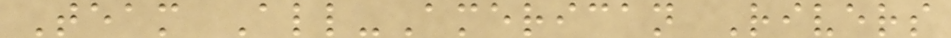Team All-American Rivers
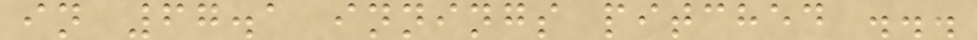in 67.1 innings pitched ...
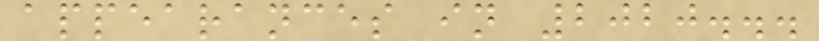appearances in 2020...
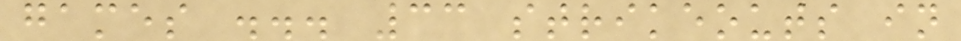games ... 33 strikeouts in
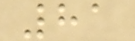81
